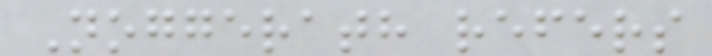Noggerath refers
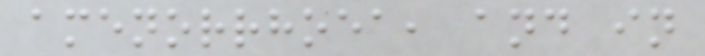amenorrhoea, and in
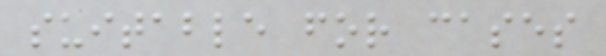suitable for cases
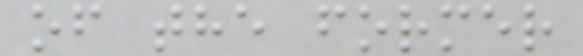of the former
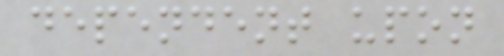dependent upon
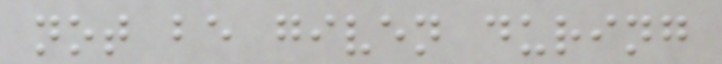not be given during
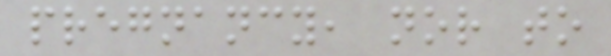pregnancy, nor to
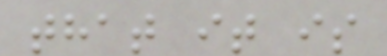that it is
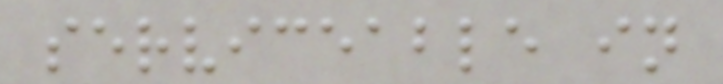serviceable in
